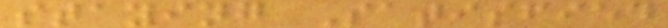staying Satisfied
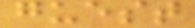guest
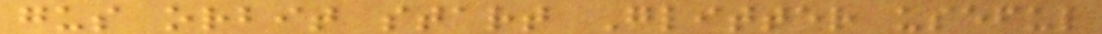gus orbit start Glitter useful
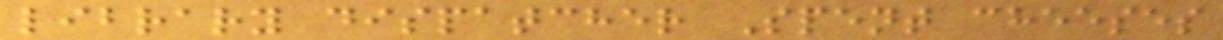library dispatcher Spent cheeses
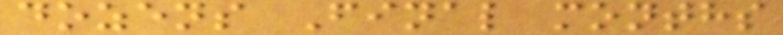dozens Final months
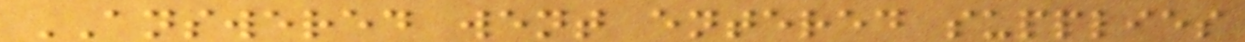ANSWERED went entered supplies
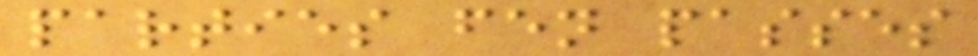parties fen passes
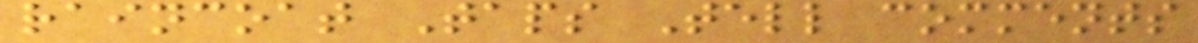raincoat Taps Tell comments
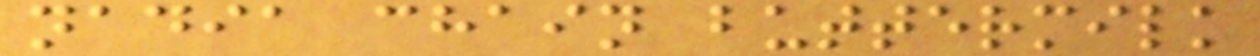nadia chain buttermilk
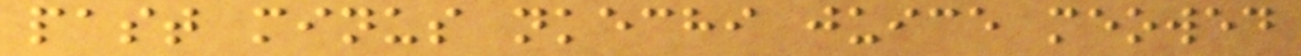past minus nkechi juice meowed
